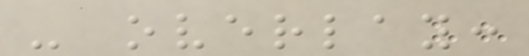- overlay:
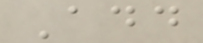Add
